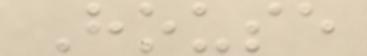House
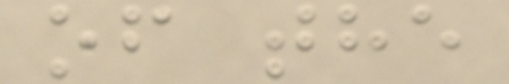of the
